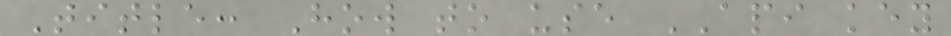Title: How to use API key
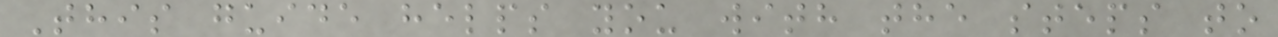This guide helps you with the steps to
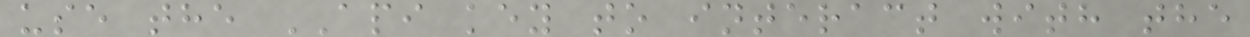use the API key to interact with the
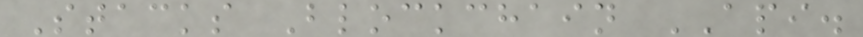Stacks Blockchain API.
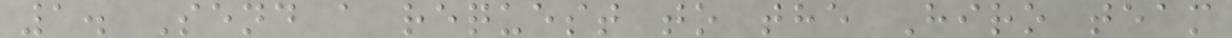1. Send a request to the Hiro team
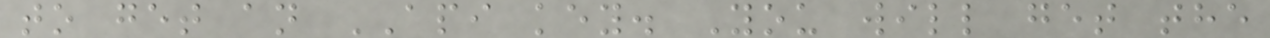to get an API key. You will get the
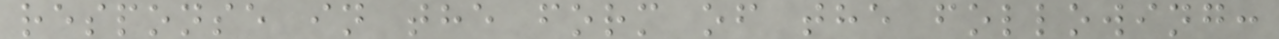response in the form of the following:
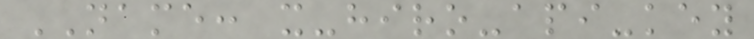NAME: x-hiro-api-key
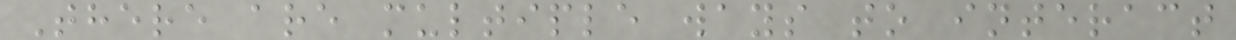There are multiple ways to interact
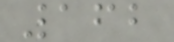162
